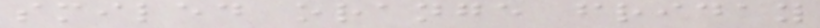smiled orange friday
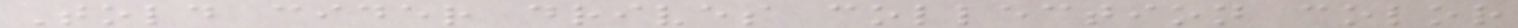Told cider drives collection color
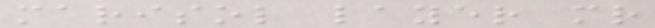marisol layer mr
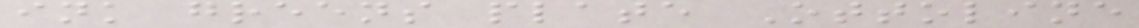ink greens plate Ottoline
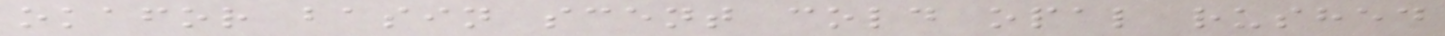okafor basin scent cold opal rushed
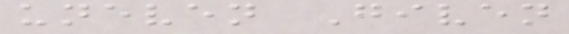uneven Given
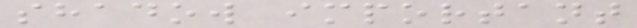shadow important
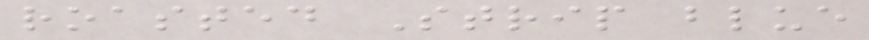roasted Strip blue
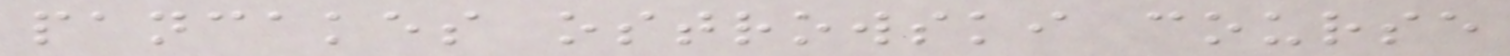pancakes ostrowski course
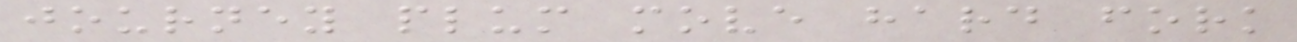journey plum move hard fork
